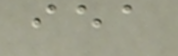iea
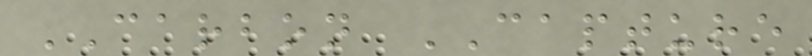CARBON CAPTURE
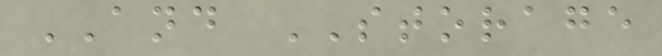AND STORAGE
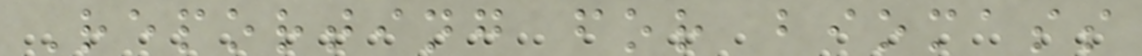Reporting for biomass
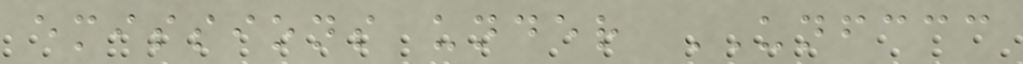emissions under UNFCCC
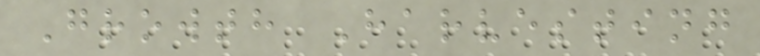Growth Harvesting
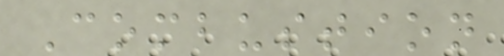Combustion
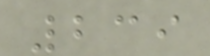239
